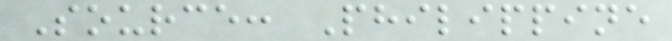Source: Philippine
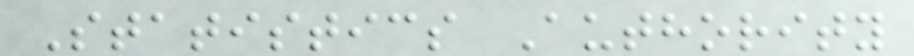Statistics Authority
